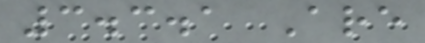3.3.1 Are
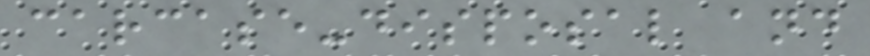carcase-disposal and
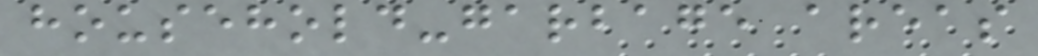household-garbage areas
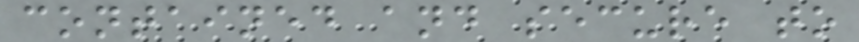contained and secure to
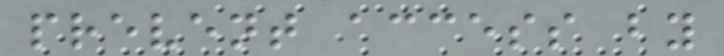prevent access by
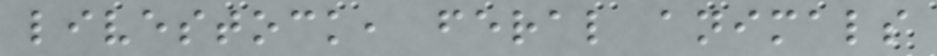livestock, feral animals
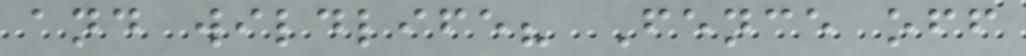and wildlife? Fence off
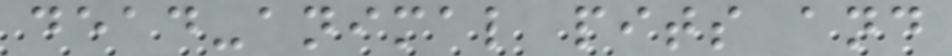dead-animal pits and
